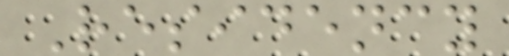Residency
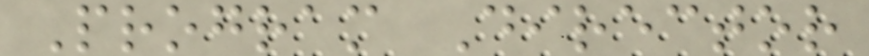Program Director
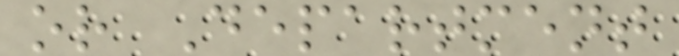or Department
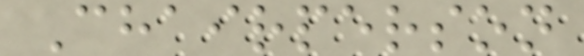Chairperson
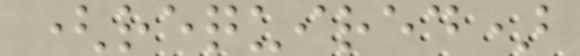(required)
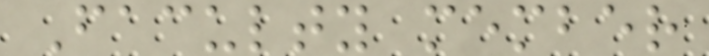Faculty member
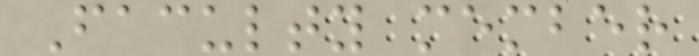Faculty member
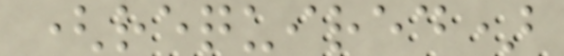(required)
